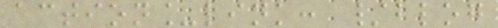action_link: /blog
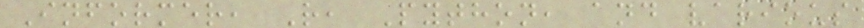Informer, R, Python, and various
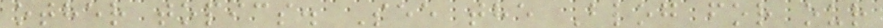other topics. See the Blog for our
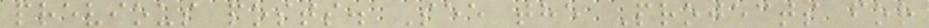previous posts. See the Projects for
